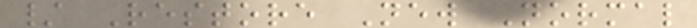/ Restore New Normal
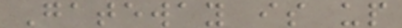Gateway is up
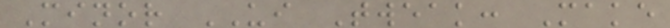Minor UI Tweak: Make
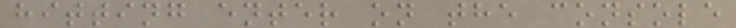hitting enter on the console
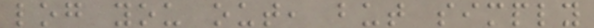log you out, but simply
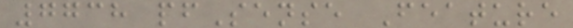7738 pfSense Feature
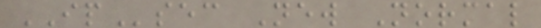IPsec New Normal
